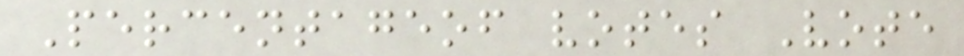Percentageof votes Vote
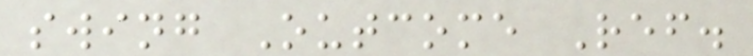swing Outcome Ref.
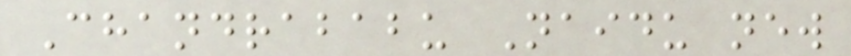Chandrababu Naidu new
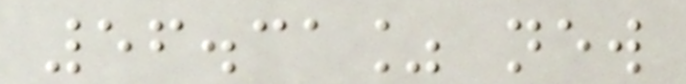56.31% new
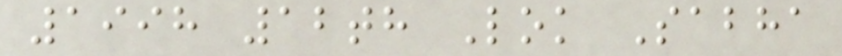1998 12th Lok Sabha
